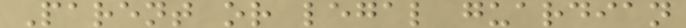Parent or legal guardian
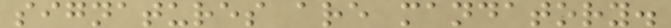signatures are mandatory.
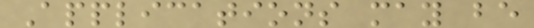Applications may be
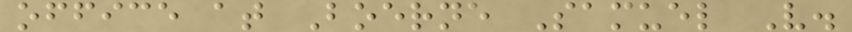office at Boerne Samuel V.
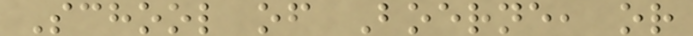School of Boerne, or
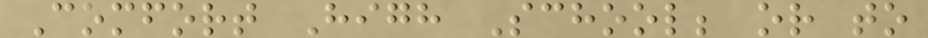Comfort High School; or to
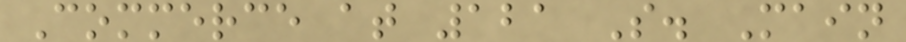Commerce at 121 S. Main
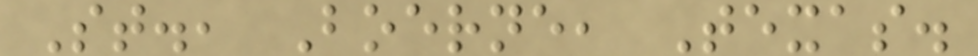St., Boerne, Texas.
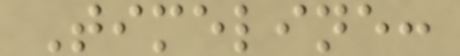Timeline:
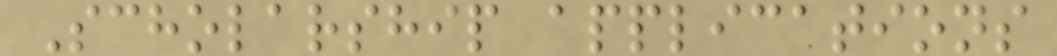Scholarship applications
